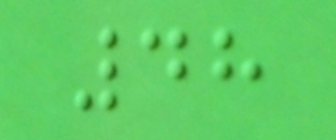48
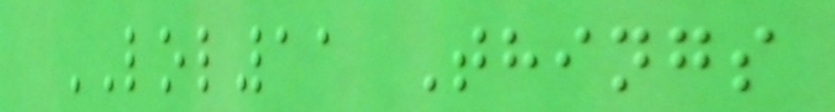LOL11 Things
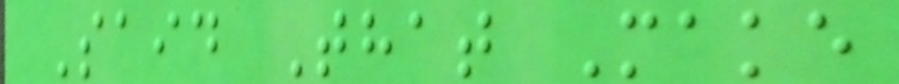Said That Make
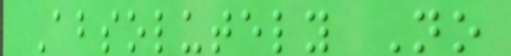Absolutely No
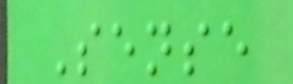Sense
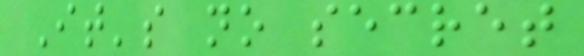It's no secret
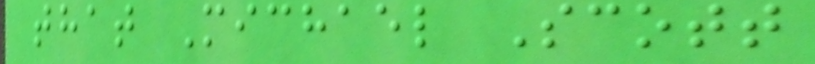that Michael Scott
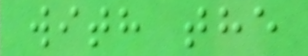with the
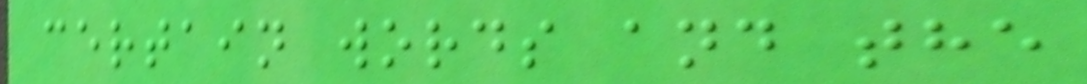certain words and the
